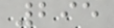295
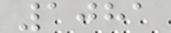1081
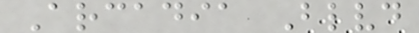Arcadia Blvd
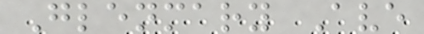Glenmary Ave
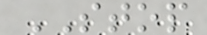STOP
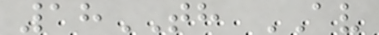18TH AV
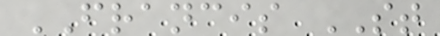FRANCIS ST
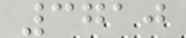3710
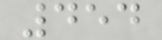454
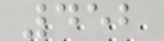452
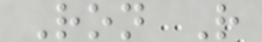Ron R
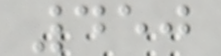450
